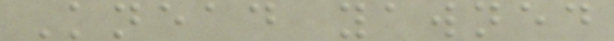Knead yawned
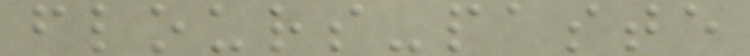flours-paste
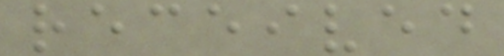received
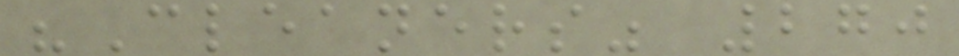"Cleaners" 270
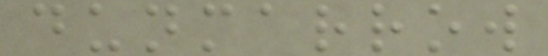dunmarrow
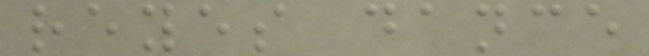reyes dance
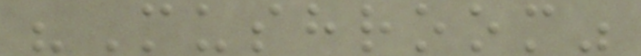"Mushroom"
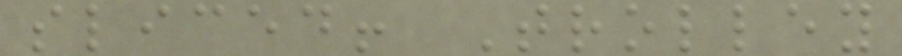sliced! Trolley
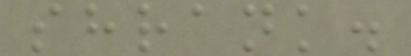shrank.
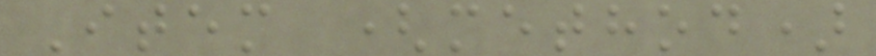Item (method)
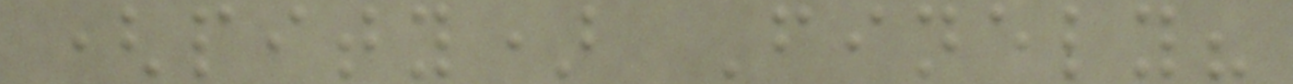(pity) Finely?
